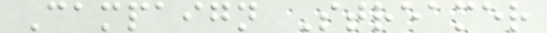Campaign Streamer
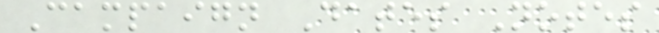Campaign Dates Notes
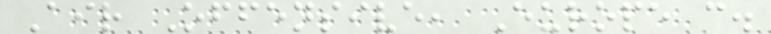Air Offensive, Europe c.
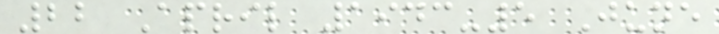22 April 1943-5 June
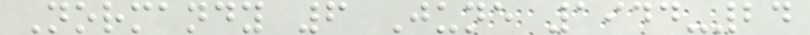Normandy 6 June 1944-24
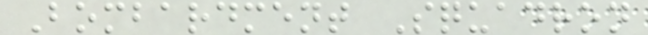Bombardment Squadron
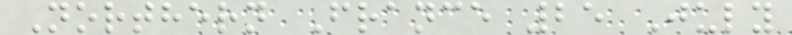Northern France 25 July
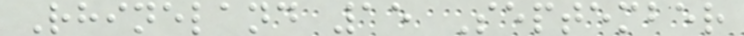Rhineland 15 September
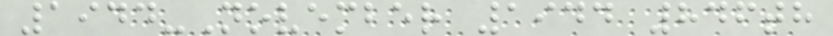1944-November 1944 846th
